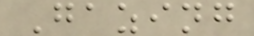Gazing
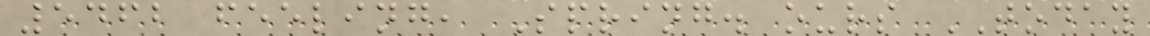5462 feeling, Spring. ours TODAY
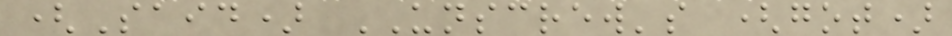(Said) UNSCREW's (got)
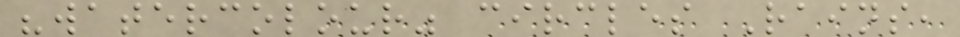"watercolour" circles Rains,
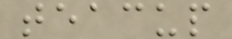teacup
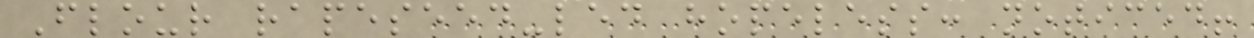Flour rapeseed-led hopeless: noticed!
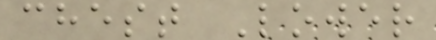chest Lower
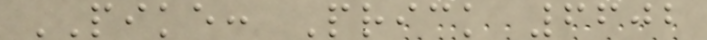PIKE: Prick 6602
